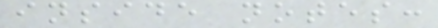inside notes:
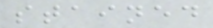stained
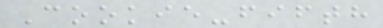Cookie-fifth
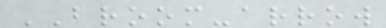BROOM-arrow
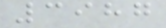3987
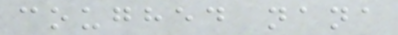coughed nana
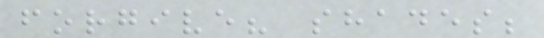forgive? shades;
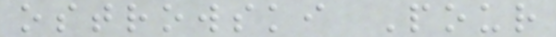ostrowski Pour
